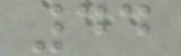44
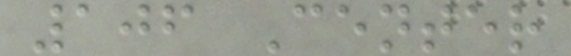106 Center
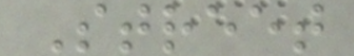Street
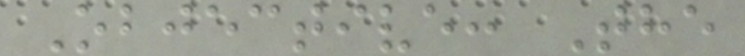Objective: The
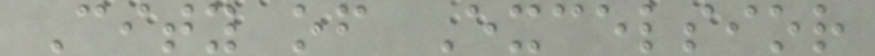City of Excelsior
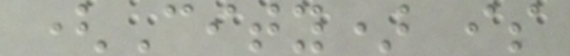(City) is
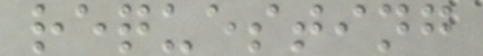requesting
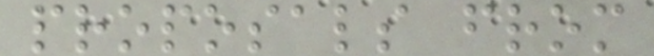proposals from
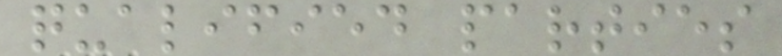qualified parties
